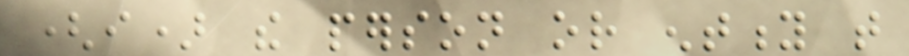(i) the person or entity that
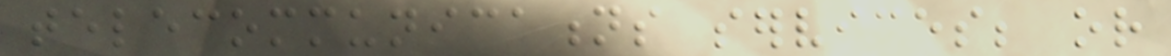telecommunications services; or
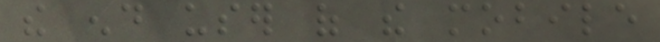the end user of the mobile
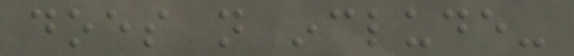does not include-
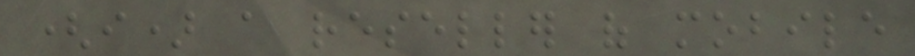(i) a reseller of mobile
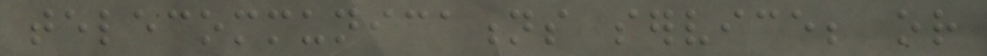telecommunications service; or
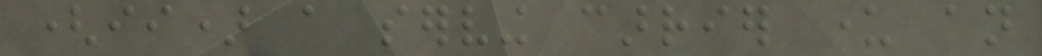(ii) a serving carrier under an
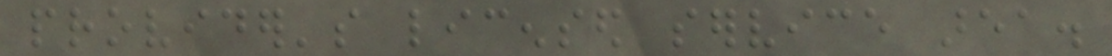provider's licensed service area.
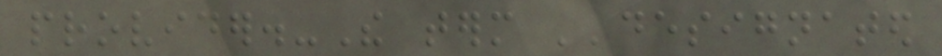provider.-The term ''designated
